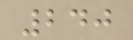240
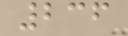236
